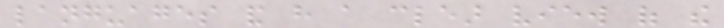languages and have a clear view of the
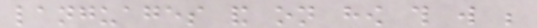languages and on how this will be
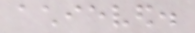achieved.
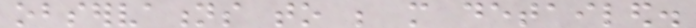observations to be more detailed.
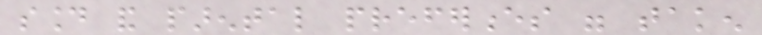sound and parental preferences were taken
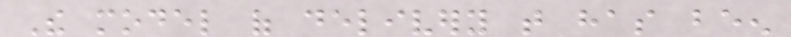The model of delivery that has been
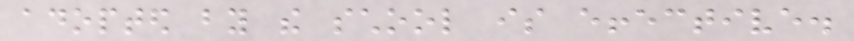adopted by the school is effective.
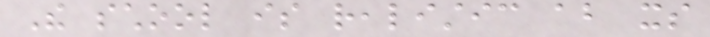The school is realistic about its
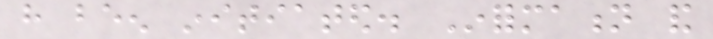have been initiated. Information and
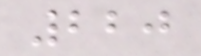220
